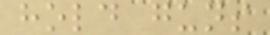hold guns
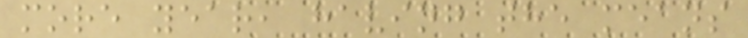more year, having the means
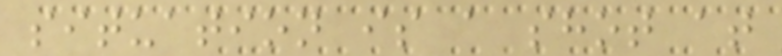situation is a shot at
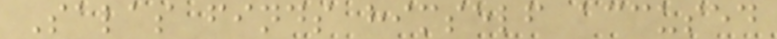Salas finds himself accused
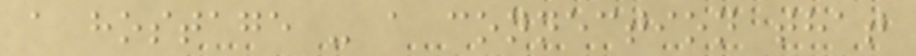a hostage - a connection that
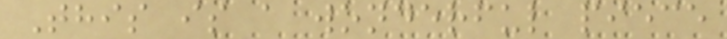This is a wonderful piece
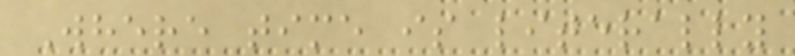Where time is literally
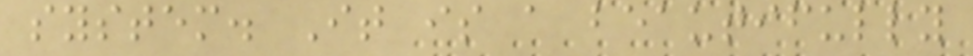system. It is a beautifully
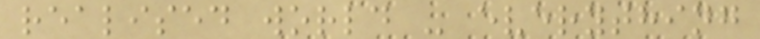realised world - everything
